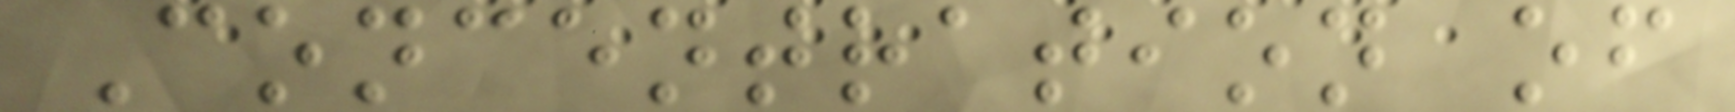Concentration of
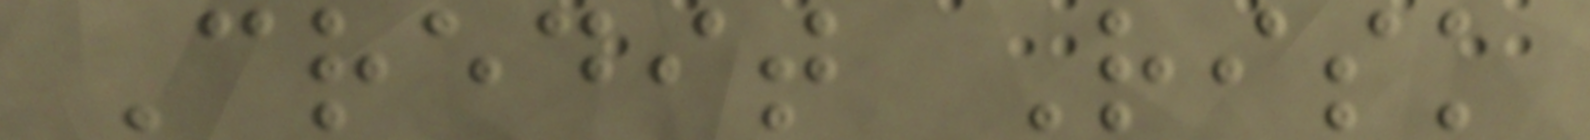Credit Risk
